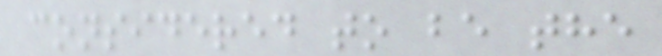considered to be the
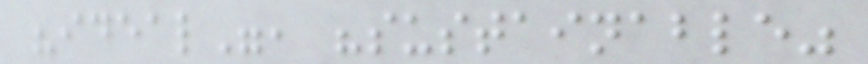"ideal", "sustainable"
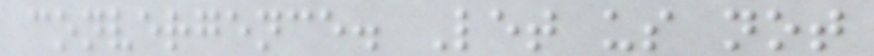convergence. Let us not
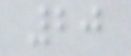20
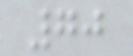70
